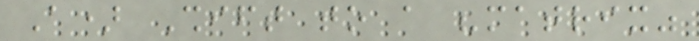A) Shift to a "matrix"
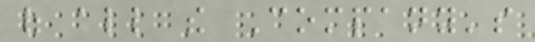of all the Company's
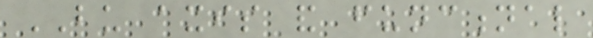BU axis and functional
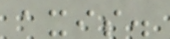axis.
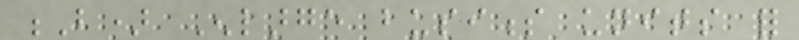B) Enlarge business units for
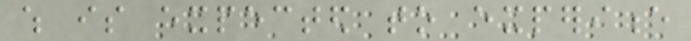which is expected to experience
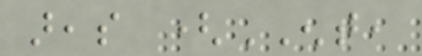areas (ENT,
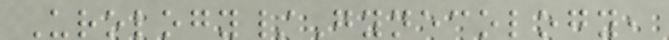Urology/Gynecology,
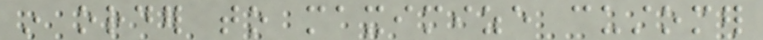in order to maximize customer
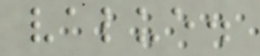value.
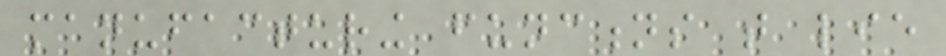manufacturing functions that lie
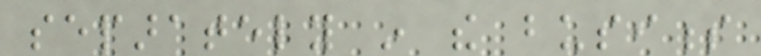separately in the business
